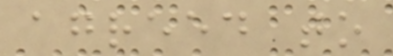agreed to
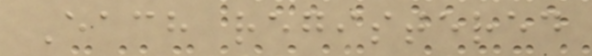Each registered
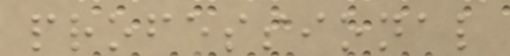professional
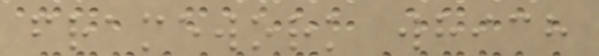framework which
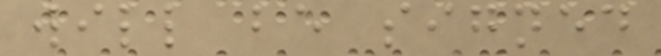will be signed
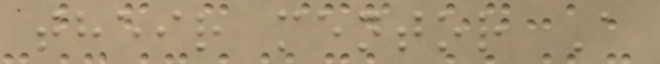their mentor A
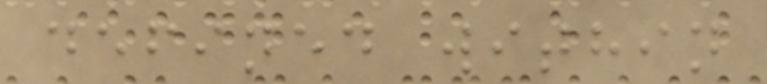defined within
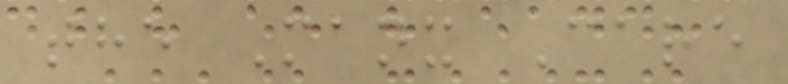the Manx Care
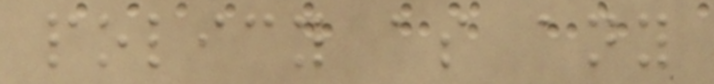policy as any
